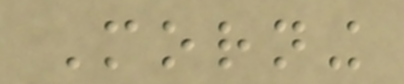Morning
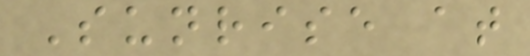Sunrise at
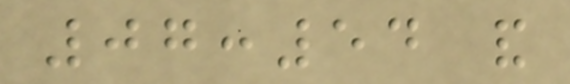07:54 and
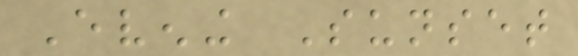Evening Sunset
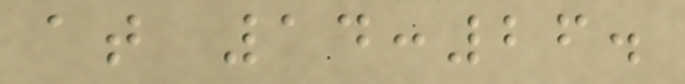at 14:26.
